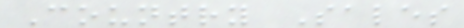Country Sales
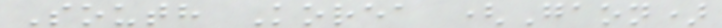South Korea (Gaon)
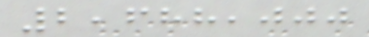2,688,000
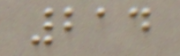214
